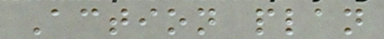Action plan
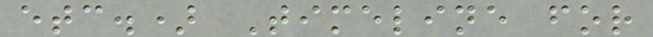etc.) Timeline for
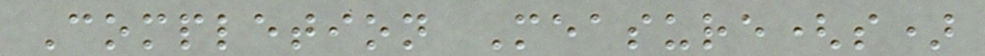Completion Measure(s)
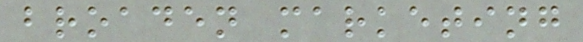broaden marketing
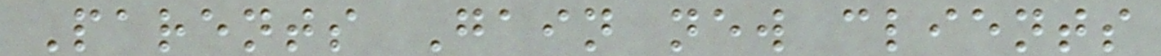Parents Gain new clients
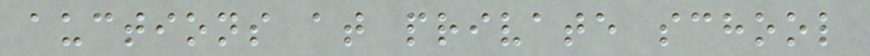auctions at private school
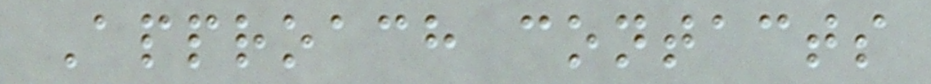Approach contacts
